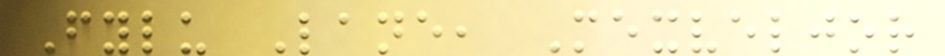Fylu Lane, Mexveljor
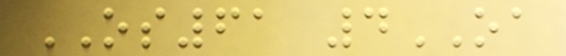OS61 4OA
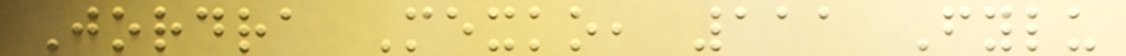Jordra Mexko, 111 Fylu
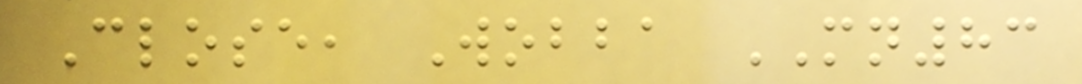Close, Wobba MN83
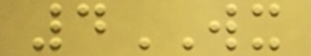4WX
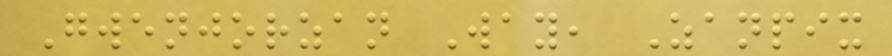Gwenjorzan Way, Zanpix
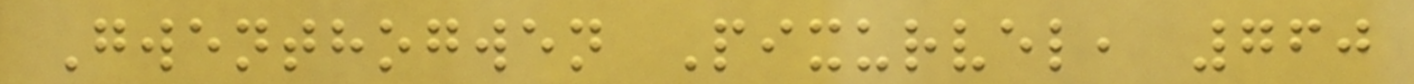Gwenthogwen Pixurvel, 760
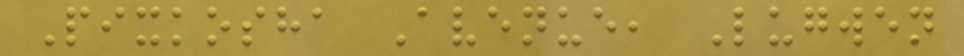Pixkosha Avenue, Lugwen
